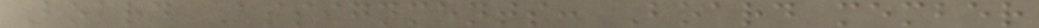Board Assignments: Board member
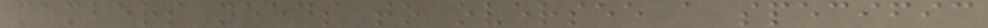members needs to oversee a specific
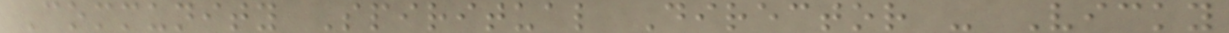Community Spiritual Director - Vicky
